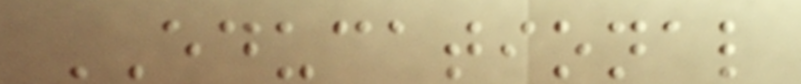EDUCATIONAL
